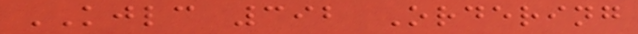KJLC 392 Ordering
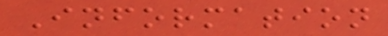Information
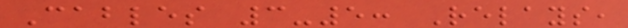Cables 3-5: Relays,
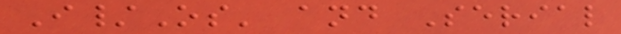I/Os' and Serial
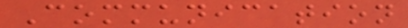Communication
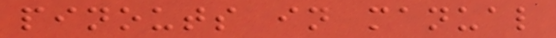pinouts in manual
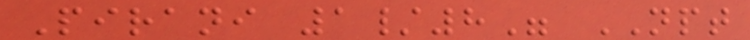Pirani 1/8" NPT
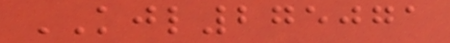KJL275071
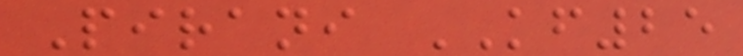Pirani KF25
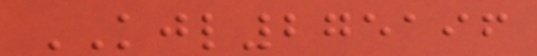KJL275196
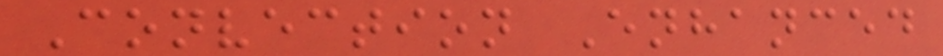Convection Enhanced
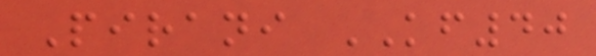Pirani KF40
